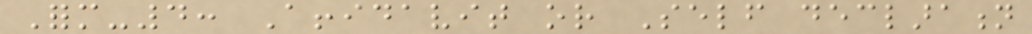Form-4: Affidavit or Self declaration
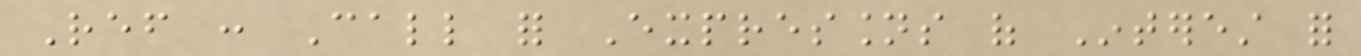Ref : Call for Expressions of Interest for
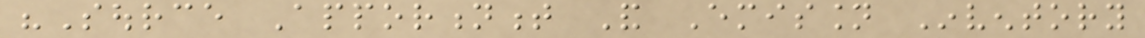"Source Apportionment And Emission Inventory
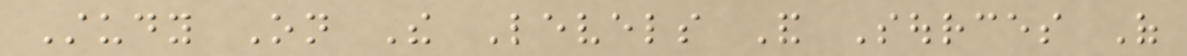Study On The Levels And Sources Of
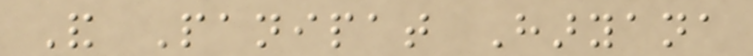And Panipat Haryana
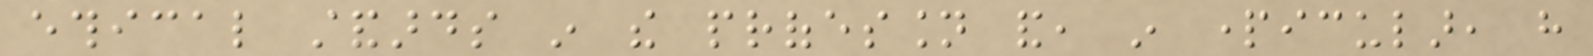ethical standards in the profession and, in particular, have
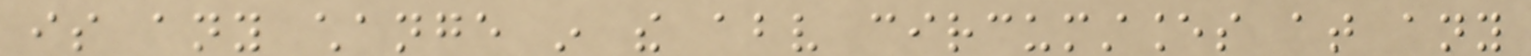is any change in the above circumstances at any
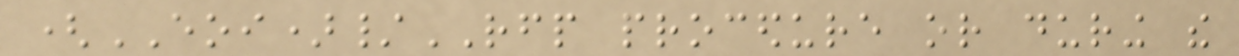(EOI)/RFP procedure or during the
